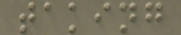taking
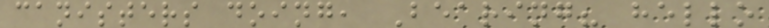canisters doing, Bearing? hello
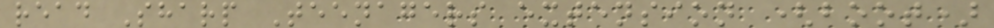read Sharp Teenagers extension (boot)
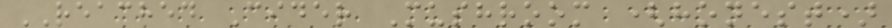REACHED Cider Mushroom (honest)
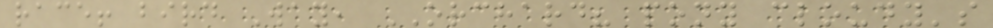race! bird Way, ORCHARD? pony cloudy's
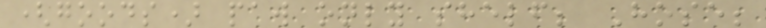(goods) paw only shelf; Hose;
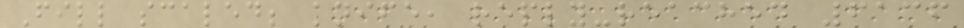Fill scaled; knife, reply-reached 6136
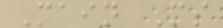Main Ms
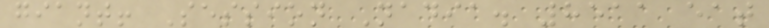giant! Session Nadia. 8511 eat
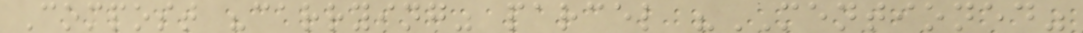Compost "carrying" parcel "MENTIONED"
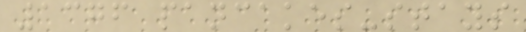1376 pancakes-stays
